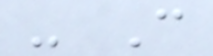- C
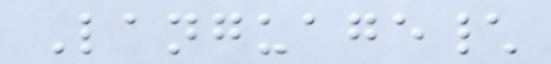Language\
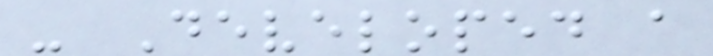- Developed a
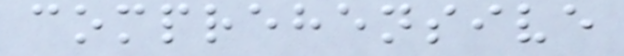comprehensive
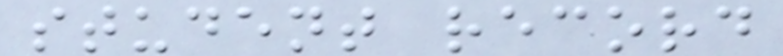student record
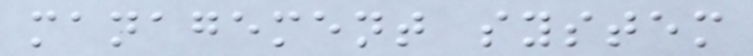management system
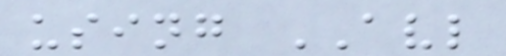using AVL
